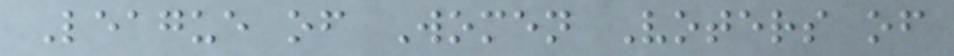League of Women Voters of
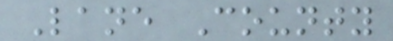Lane County
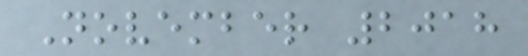November 2018
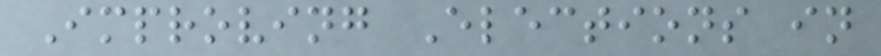Improving Elections in
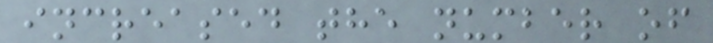increased the number of
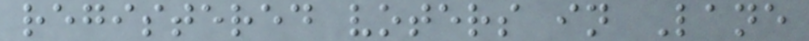registered voters in Lane
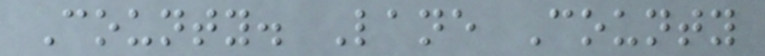County. Lane County
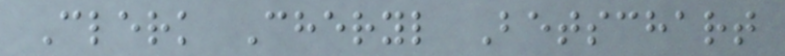Clerk Cheryl Betschart
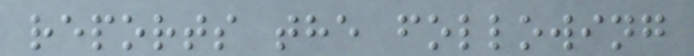reports the following
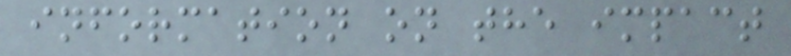information on the impact
